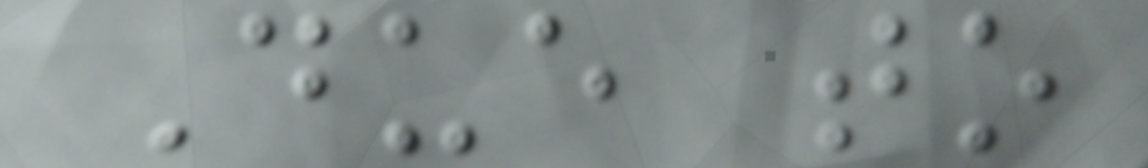Due to
